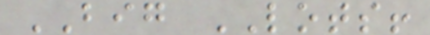BIG LOTS!
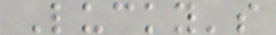Lucky's
